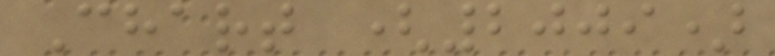Chart (2009)
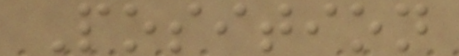Position
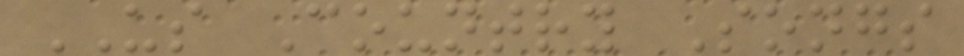US Country Songs
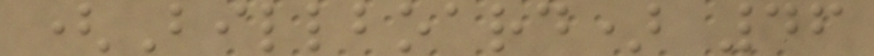(Billboard) 46
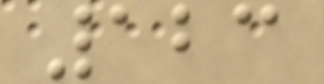123
